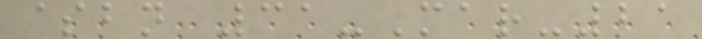$bn 31-Mar-21
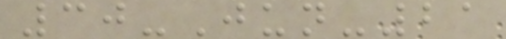30-Jun-21
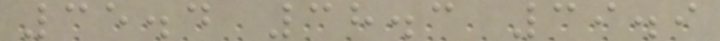35.4 38.3 39.9
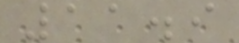11.9
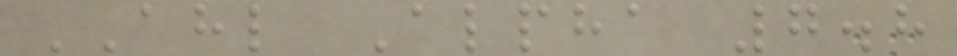AHL Alpha 7.8
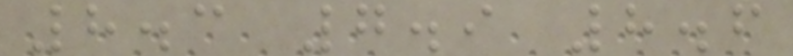8.3 7.9 8.6
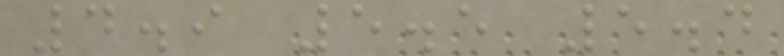4.9 5.5 5.4
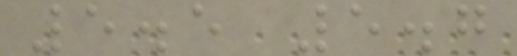5.5 5.7
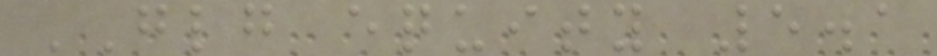GLG equity 5.1
